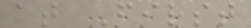at First
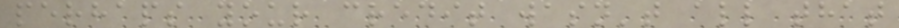perhaps your credit wasn't all that
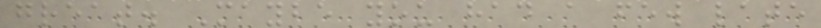great. Maybe you had a few late
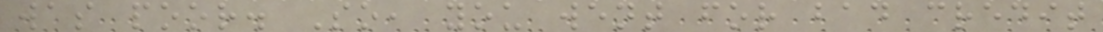was poor. So, you went for bad credit
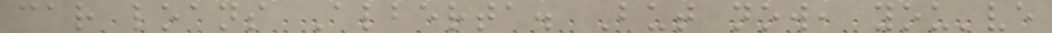car loans Alberta. But now, you've
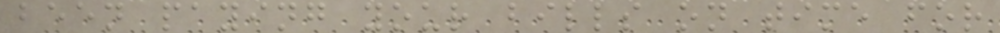been paying your bills on time for
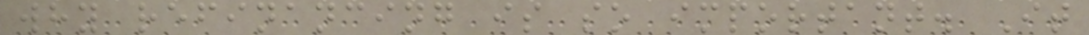why refinancing is so important. It
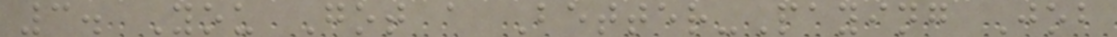3. You Got a Better-Paying Job
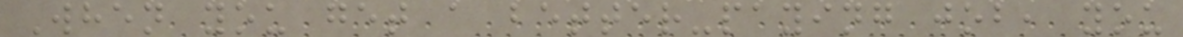When you get a better-paying job, you
